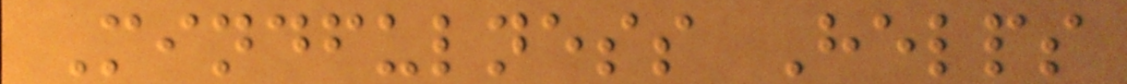Mindfulness Helps
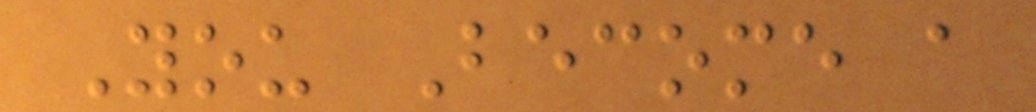You Become a
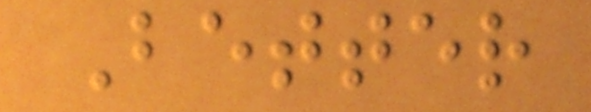Better
